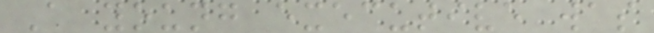A young executive was
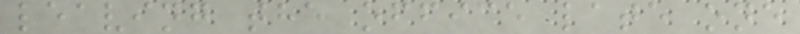leaving the office late one
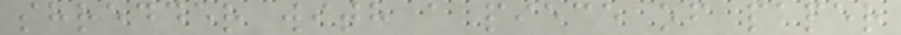shredder with a piece of paper
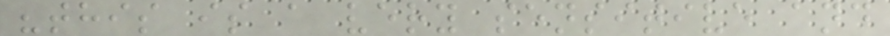"this is a very sensitive and
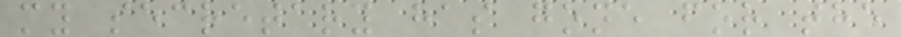my secretary has gone for the
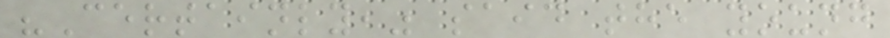"Certainly," said the young
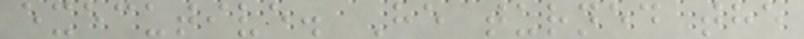executive. He turned the
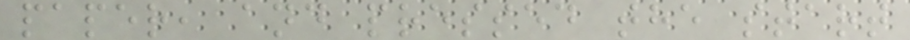paper, and pressed the start
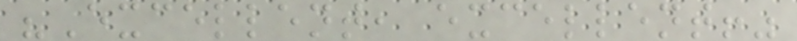"Excellent, excellent!"
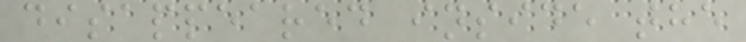disappeared inside the
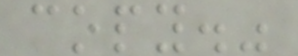copy."
